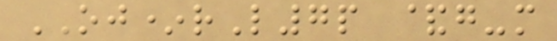OJ*rL7p &g-m
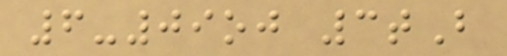6-09oj 3tB
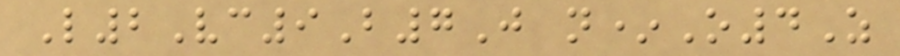L2Vc9B7J n*O4Z
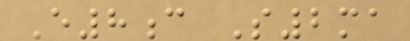E8c S2ma
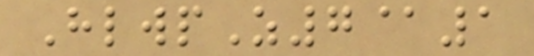HlwpZ7@1
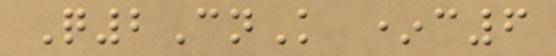Q2CnK *c6
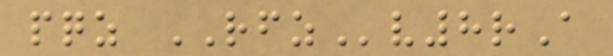pqz RFZv8rA
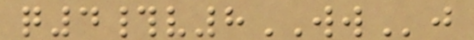q4#v8WWj
